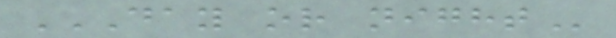DAY OR NIGHT
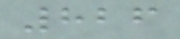826
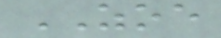ZOE
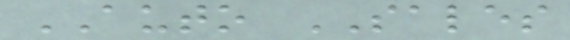AUTO SALES
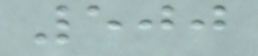500
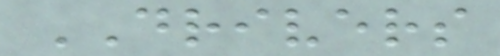DRIVERS
